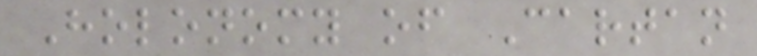Holonomy of Cartan
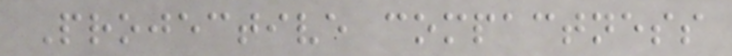Projective compactness
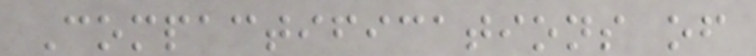Compactifications of
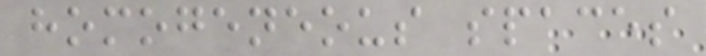homogeneous spaces
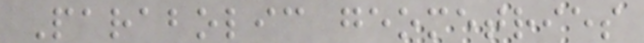Parabolic geometries
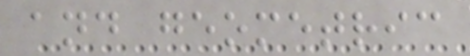and geometric
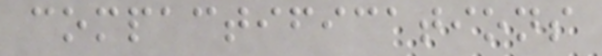compactifications
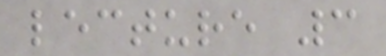lecture 3
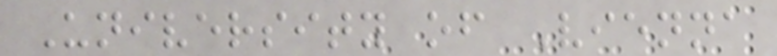University of Vienna
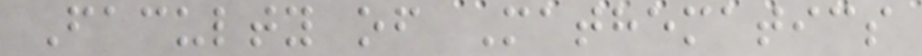Faculty of Mathematics
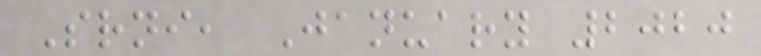Srni, January 2020
